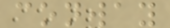conway
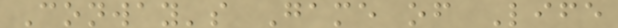Conway's Game of Life
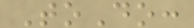ToDo:
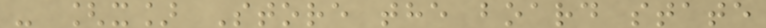- [x] Store the board state
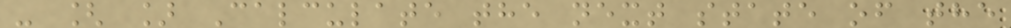- [ ] Calculate the next state of the
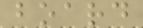board
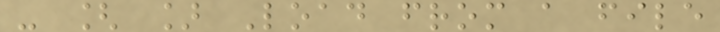- [ ] Load from a file
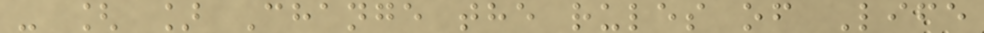- [ ] Change the rules of Life
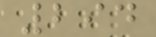294
